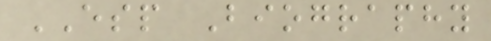ESP Biography
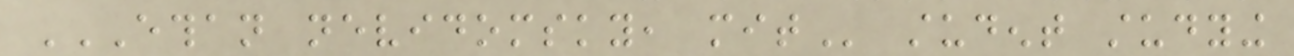ETHAN NEVIDOMSKY, MIT student studying
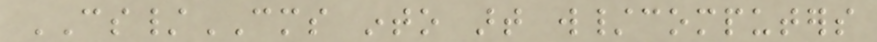CS/CMS into art w/computers
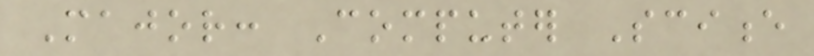Major: Computer Science
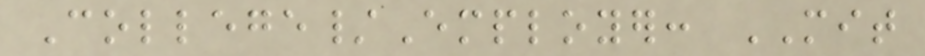College/Employer: MIT
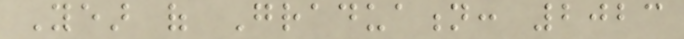Year of Graduation: 2023
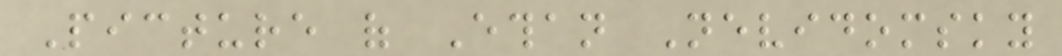Picture of Ethan Nevidomsky
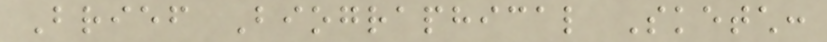Brief Biographical Sketch:
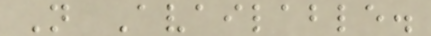Not Available.
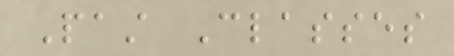Past Classes
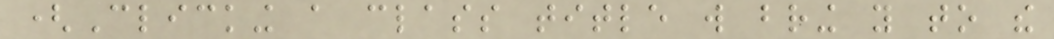(Clicking a class title will bring you to the
